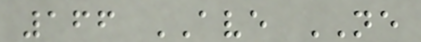166 AVE NE
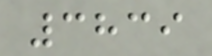3839
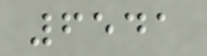6541
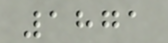1871
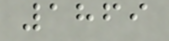1869
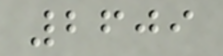2609
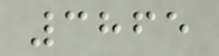3865
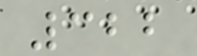322
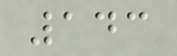143
